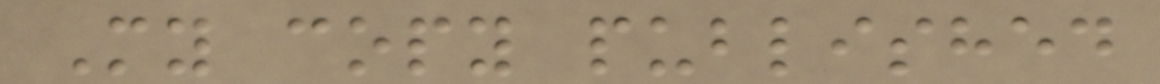My copy published
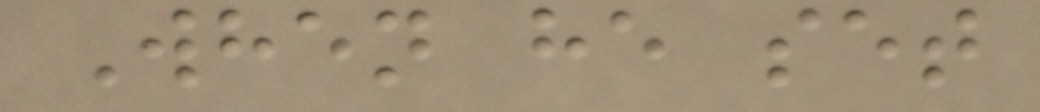When he set
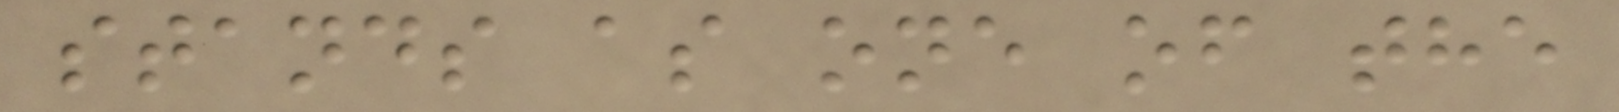stands as one of the
